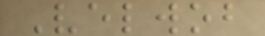Velwob
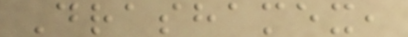Drashamex,
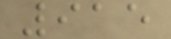915
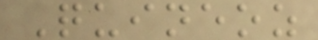Quineoz
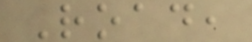Road,
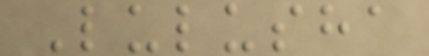Lulusha
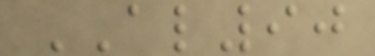AL90
